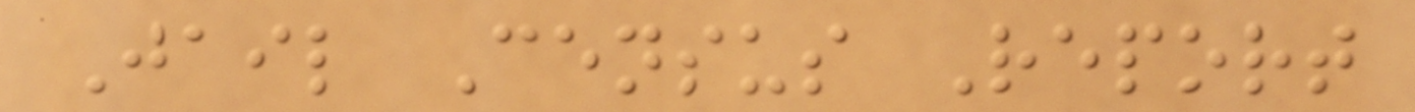Jail Census Report
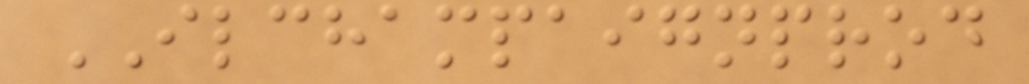ILCHAMPAIGNPROD
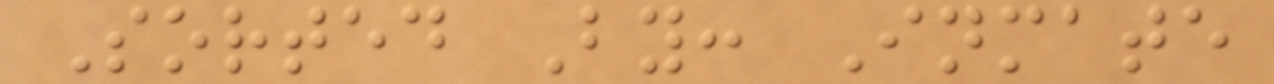Sorted By: Inmate
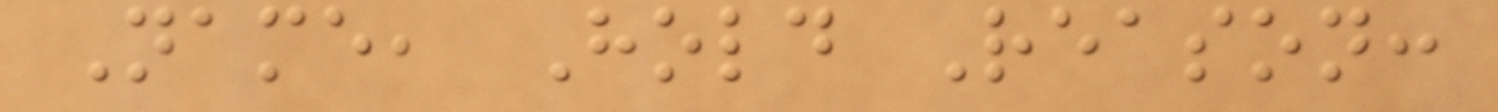Name, Hold Reason:
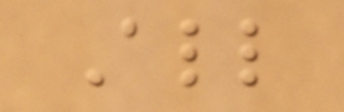All
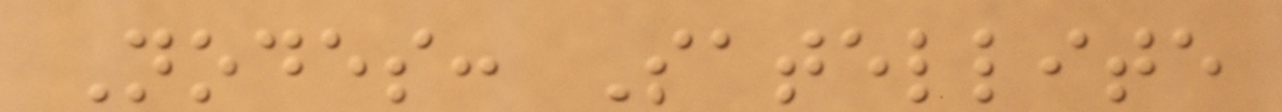Nodes: Satellite
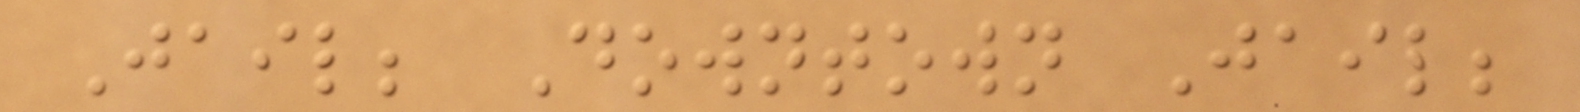Jail; Downtown Jail;
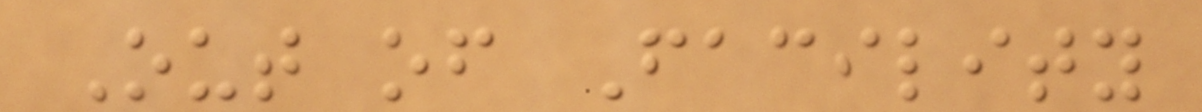Out of Facility
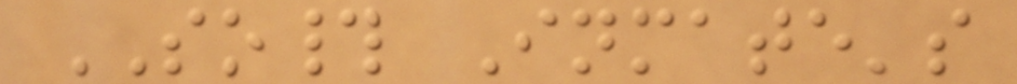SO# Inmate's
